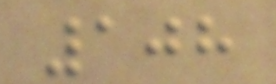108
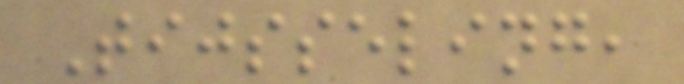Tijsseling,
